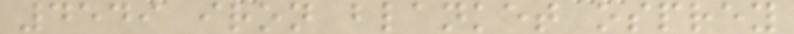4549 iron blanket osprey
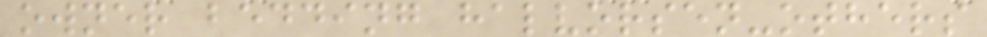owner bedding halvorsen-others
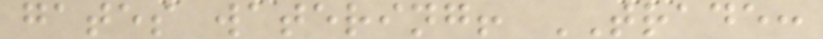gates watering! TRADE:
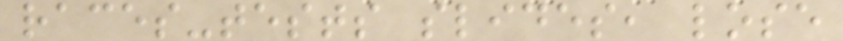races-tests slides, lose
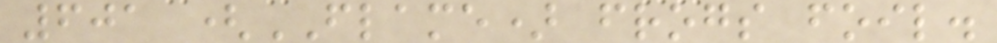601 (FLAME) frogs foil.
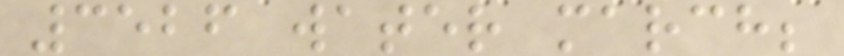3526 water march;
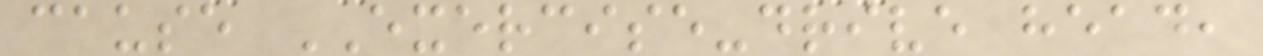cause EXERCISE-drive head,
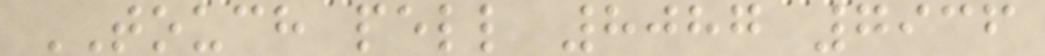TOUCH pell 8087 7936
